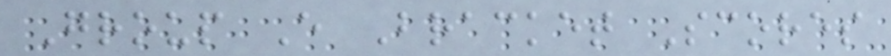Group E Bracket Scores
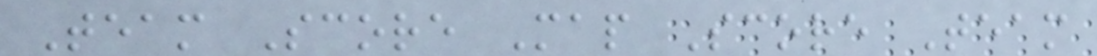Team Score Map Score Team
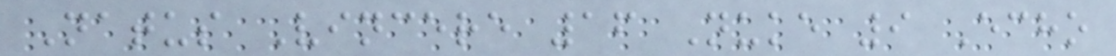Natus Vincere 16 Nuke 9 Echo
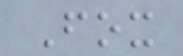Fox
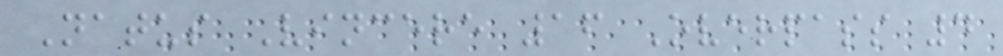Natus Vincere 16 Overpass 4
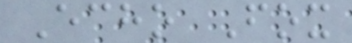Echo Fox
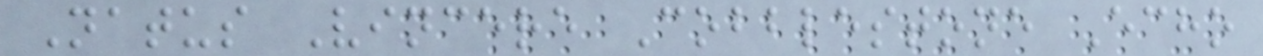Natus Vincere Cobblestone Echo
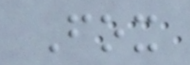Fox
